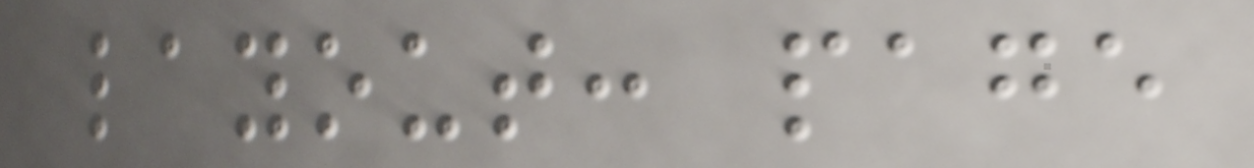layout: page
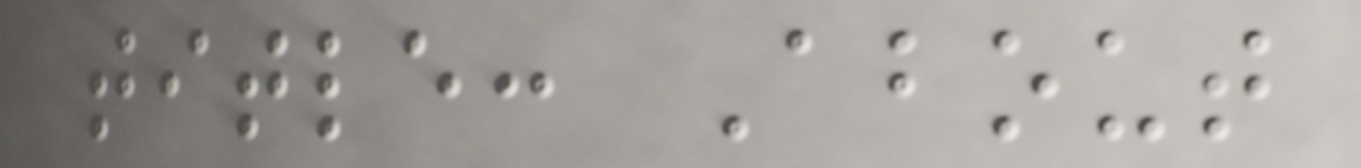title: About
